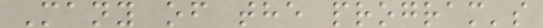Many of the program's
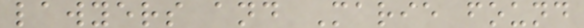lawyers and Marie found
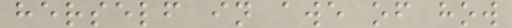herself in awe of how
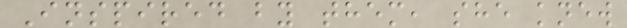Inspired by them, she knew
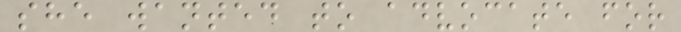she wanted to advocate for
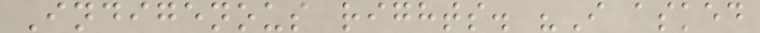Indigenous rights. "I asked
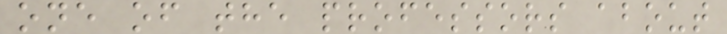one of the professors about
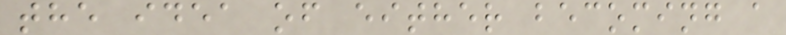the idea of either becoming a
